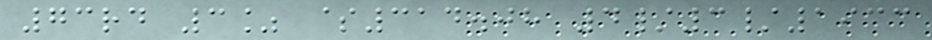73rd 3% $314.08 4/3/1933
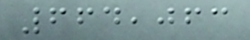664,063
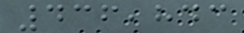436,843
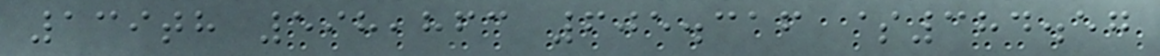139th 598,863 605.316 $384.57
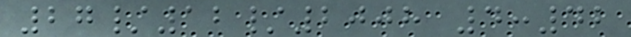27/12/2008 4:42
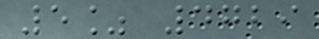5% 4729
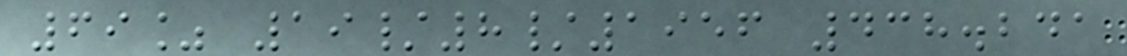69% 19/8/1956 438.241
